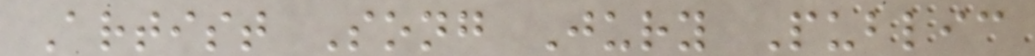Artist Song Jury Public
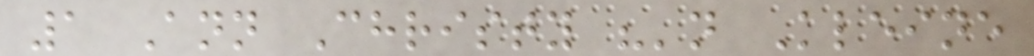1 Ann Christy "'n Kleine
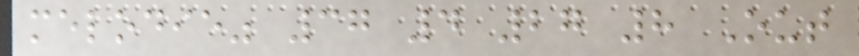melodie" 37 4 27 8 Out
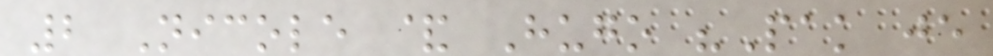2 Nicole & Hugo "Pak je
